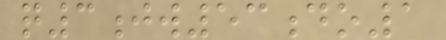q3jw53do1
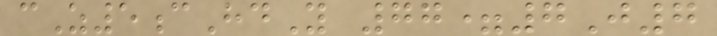cZ5cHdY 77=7J7
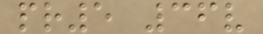pr5 36v
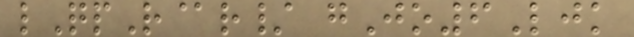lQpR@r/ gJo6Ljk
